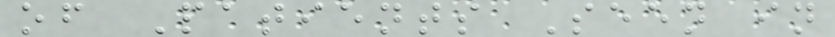of Patients Seen in
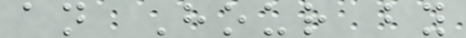an Hour by
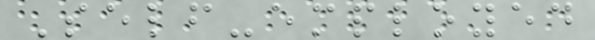Self-employed
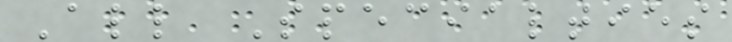All Specialties
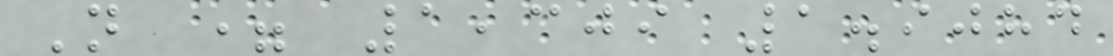N = 1,309 1.9084
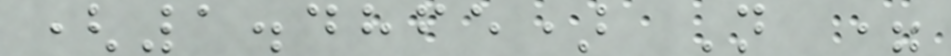(1.4865) N =
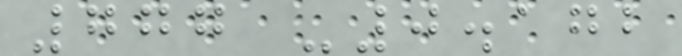777 -0.172
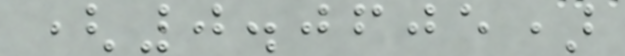(0.0605)
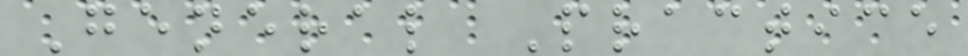General Practice
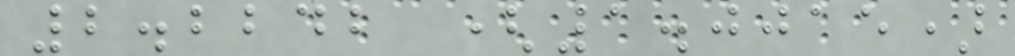2.2242 (1.0015)
